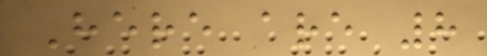Here are 8
